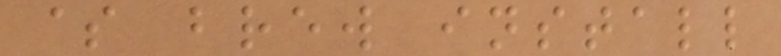$ brew install
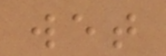wet
